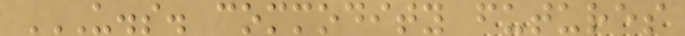U.S. COMMODITY FUTURES
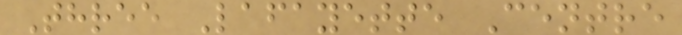Three Lafayette Centre
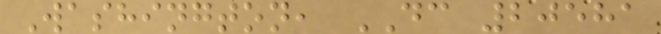Washington, DC 20581
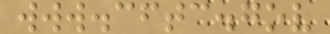www.cftc.gov
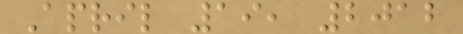April 19, 2012
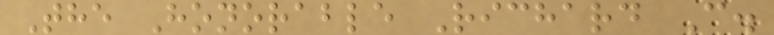The Honorable Richard C.
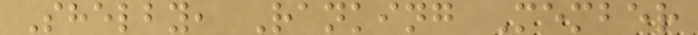Shelby, Ranking Member
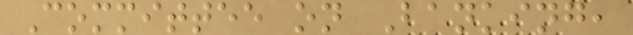Committee on Banking,
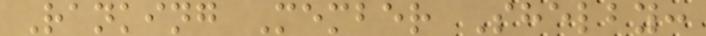Ranking Member Shelby:
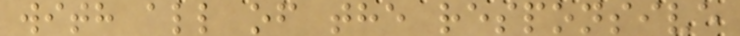with all of the responsive
